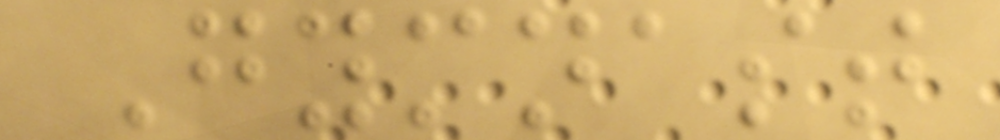Gymnast
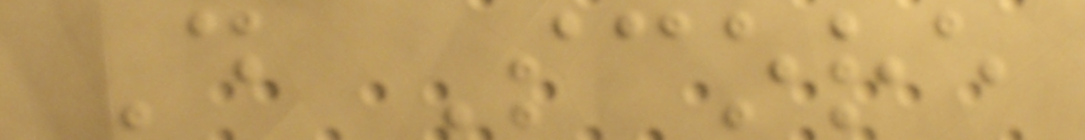D Score
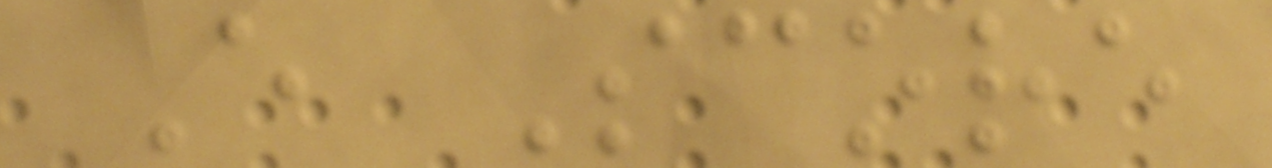E Score
